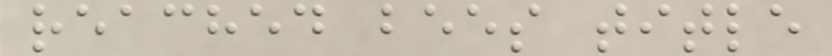reached bees title
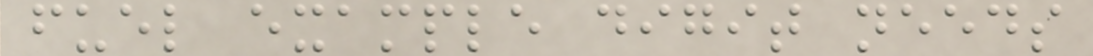fuel example digit needs
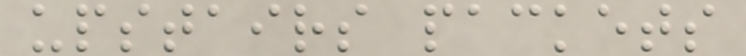upstairs packets
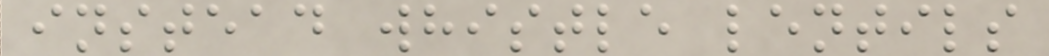instead whistle lentils
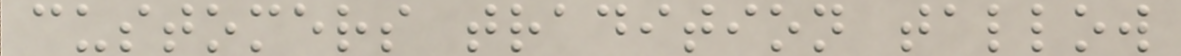customers tradition tallow
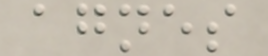agnes
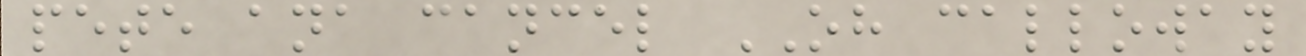pete ana cancel OH calloway
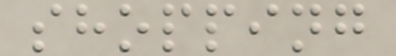shopping
